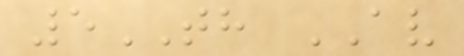5TH AV
